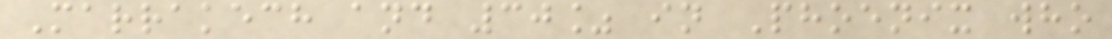Marrakech and 30% in Phoenix who
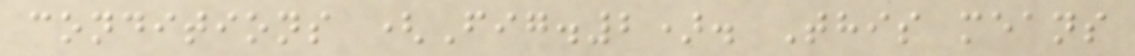conditions (Fig.2). This means
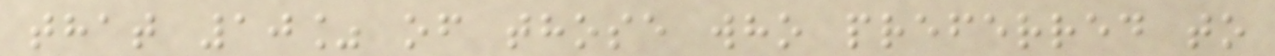that 10% of those who preferred to
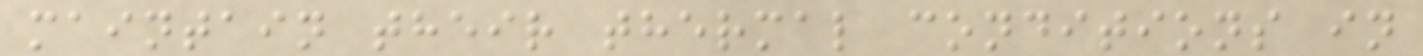maintain their thermal conditions in
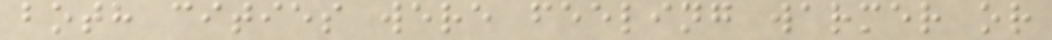both cities were feeling warmer or
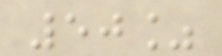50%
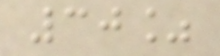30%
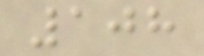108
